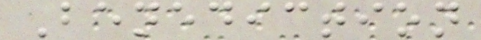Benediction
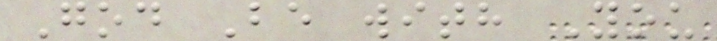God Be with You
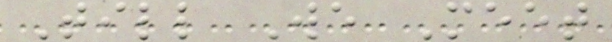Till We Meet
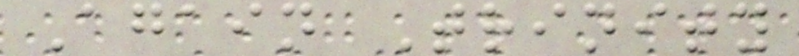Again Trinity
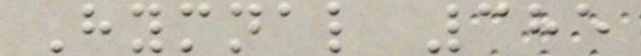Hymnal 385
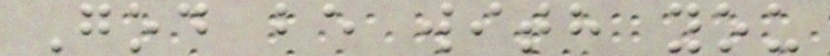God be with you
